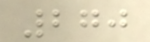270
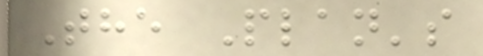The Plan's
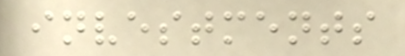investments
